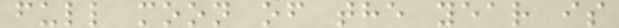full moon of the year is
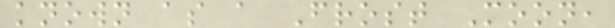known as a Frost Moon,
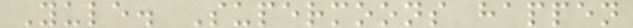Yule. Supermoons happen
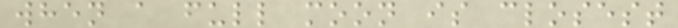when a full moon is closest
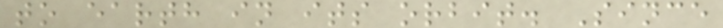to earth in its orbit. Since
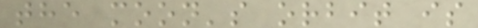the moon's orbit is
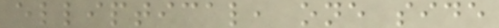elliptical, one side
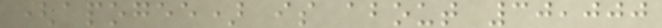(apogee) is about 30,000
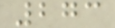273
